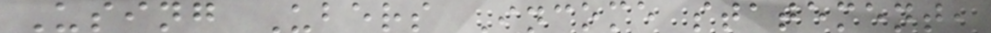Using Ubers Income statement,
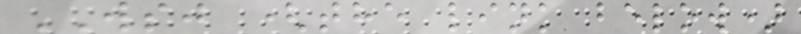WSJ (the link below)
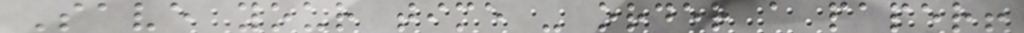Save your time - order a paper!
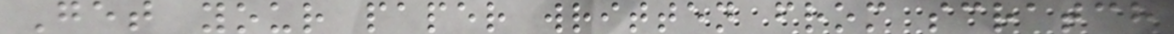Get your paper written from scratch
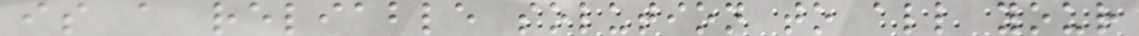is a reliable solution to all your
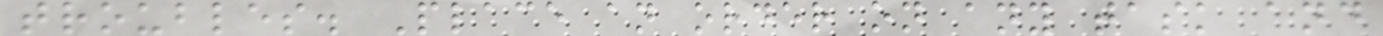troubles. Place an order on any task and
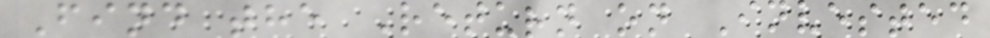Find the Return on Invested
